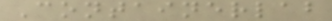Containerlab
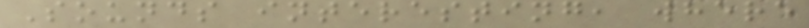Sounds interesting, where
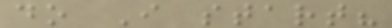do I start?
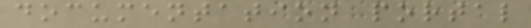documentation portal
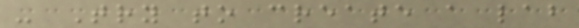- Try to create a lab
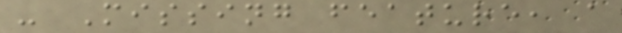- Missing feature, a
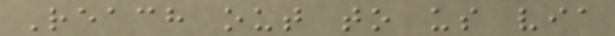Reach out to us via
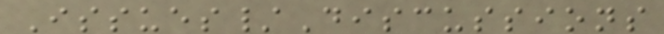Issues/Discussions
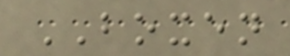BOXEN
